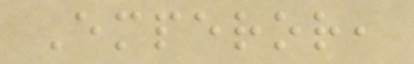Emperor,
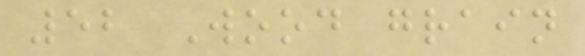52 Wood grain
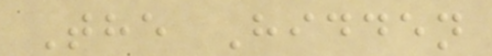The Hidden
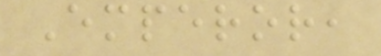Emperor,
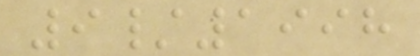9/1998
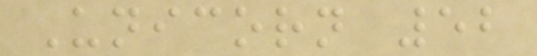Unicorn 52
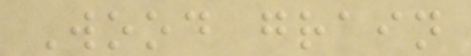Wood grain
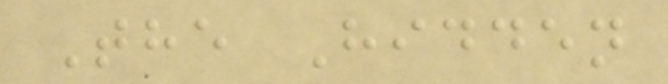The Hidden
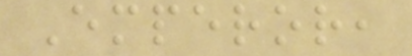Emperor,
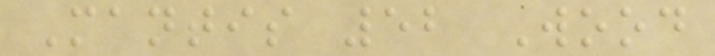Mantis 52 Wood
